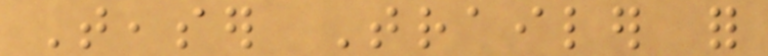Teaser Trailer for
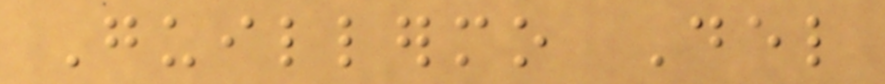Guillermo Del
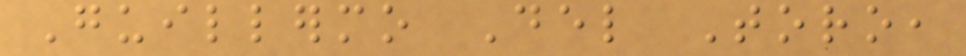Guillermo Del Toro,
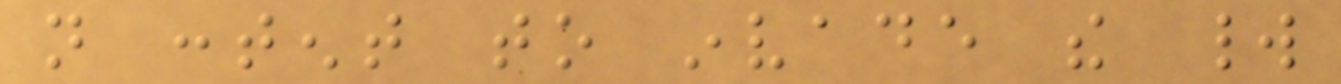not content to invade the world
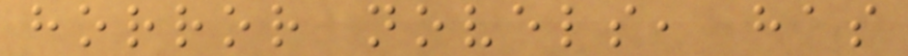horror novels, has
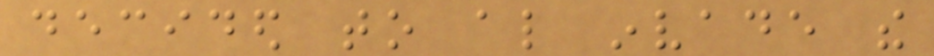decided to also invade the
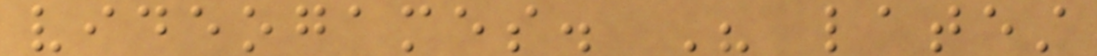videogames. His latest
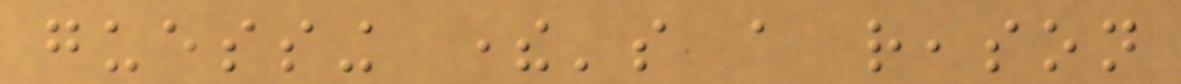guessing there's a reason
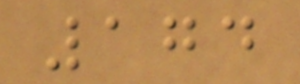174
